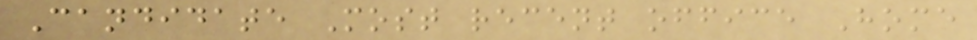Candidate Most recent office Home
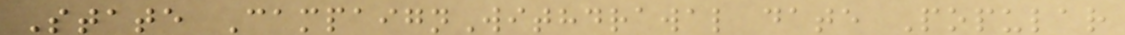State CampaignWithdrawal date Popular
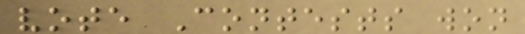vote Contests won
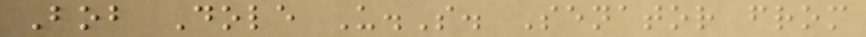Bob Dole U.S. Senator from
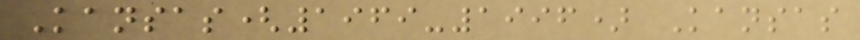Kansas(1969-1996) Kansas
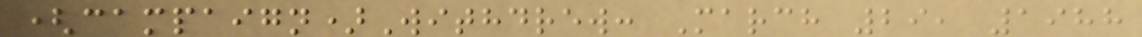(campaign)Withdrew: March 29, 1988
